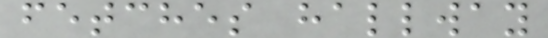fetches hallway
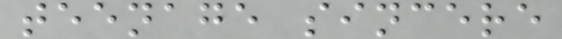teenage sincere
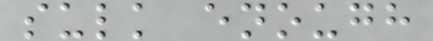sulk enough
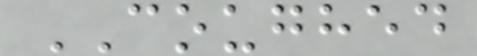COUGHED
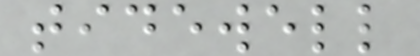tidewell
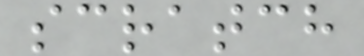scratch
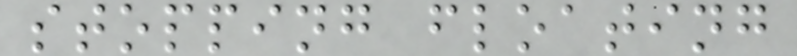stopping floating
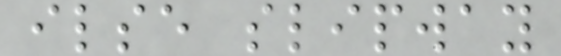ilse slipway
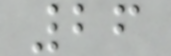26
